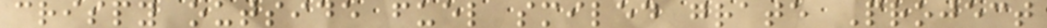crispy outside fuel smiled grate Project
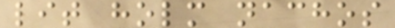lit holm nachos
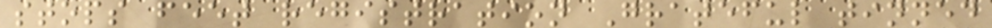stops feet registration Grateful tinned
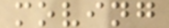moving
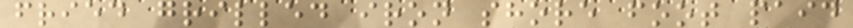fried grilled iron shore foot paid
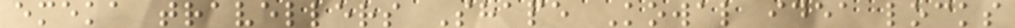emeka travellers Shape Kowal idea locks
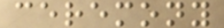ceremony
